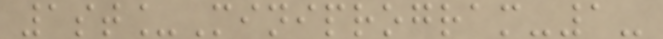1st_Miniprogram-1-
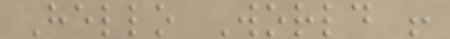Hello World !
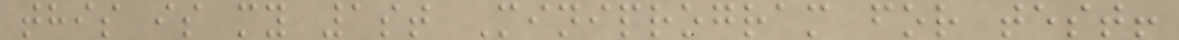this is my 1st Miniprogram for test!
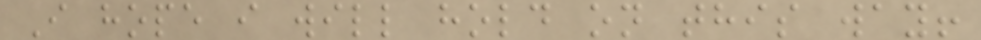I hope i will hold on this way!
